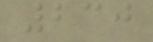230
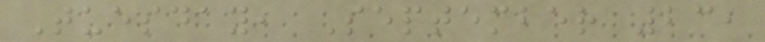Tuesday, September 23,
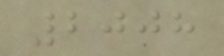2008
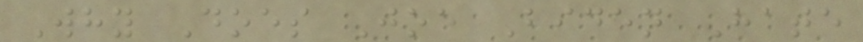Why Does Joe Biden Hate
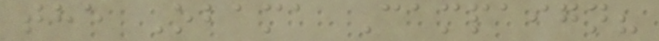the Obama Campaign?
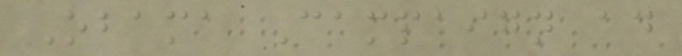Obama Campaign ad
